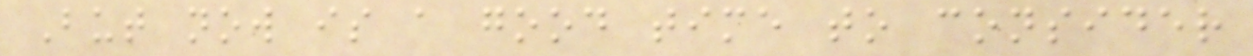But now is a good time to consider
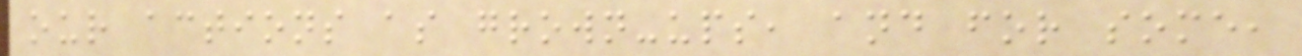our actions as grown-ups, and for some,
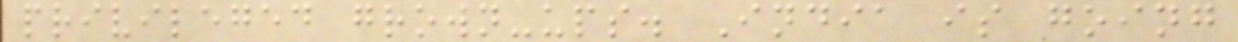privileged grown-ups. India is going
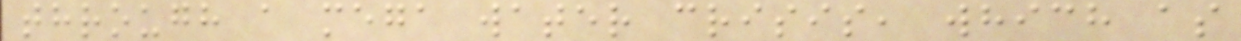through a mega water crisis, which as
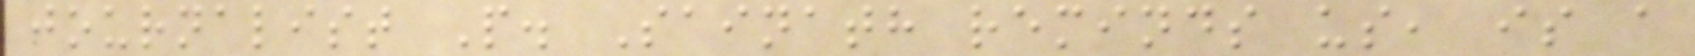journalist P. Sainath reminds us, is a
